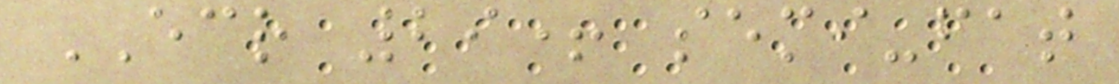ECR 29+ semi-fat
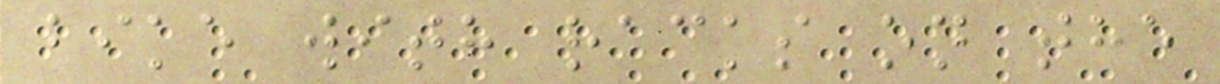bike with racks on the
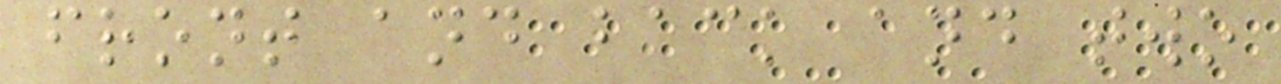front and back and two
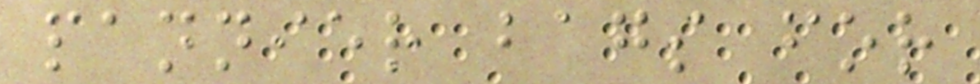pannier bags for
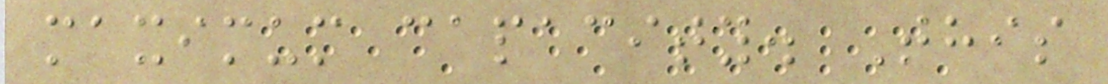maximum capacity. This
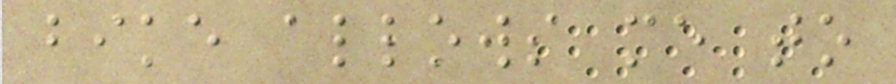bike allows me to
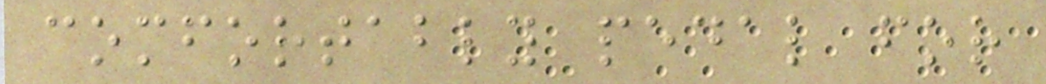comfortably pedal for
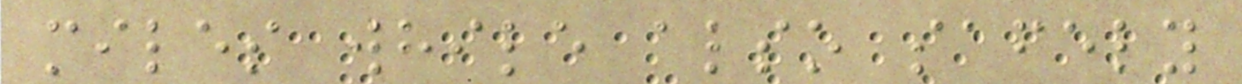miles while also safely
